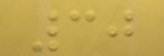30
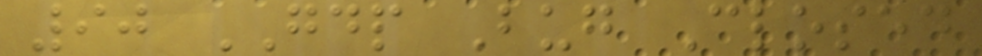90 GDP Bug Closed
